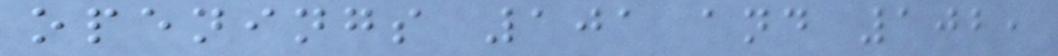openings 101 and 102,
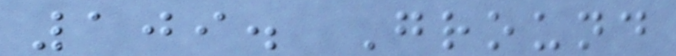109. Ground
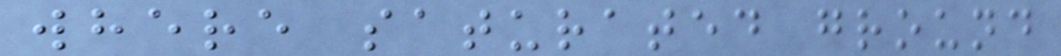where saturated ground
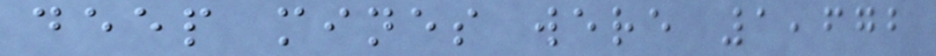deep mines were 1,672
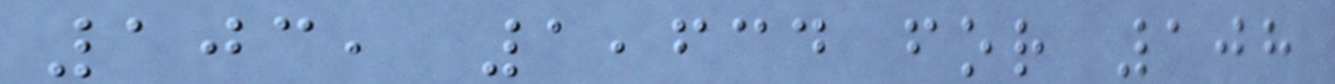103, 1,634 for 108
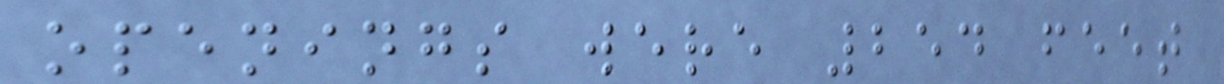openings were 254 feet
